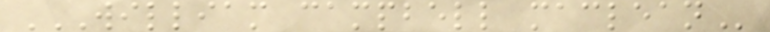WILLIAM CAMPBELL MACLEAN
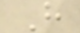H
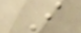I
